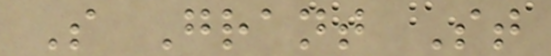S Grant St
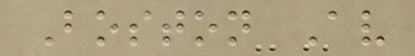Boston Av
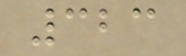323
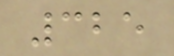325
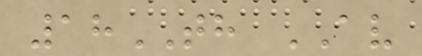18TH AV
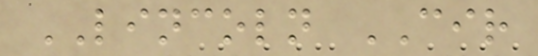LINCOLN CIR
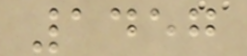1457
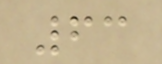63
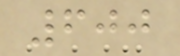600
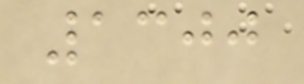1300
